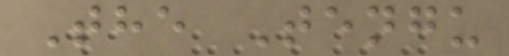The Tengu
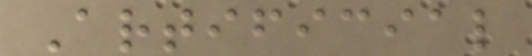Artificial
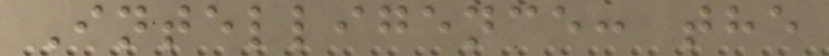Intelligence: the
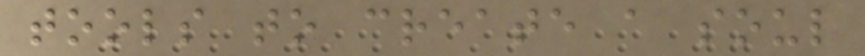tools to create a soul
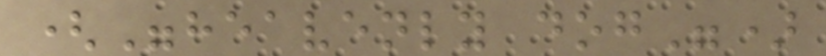("heavenly dog")
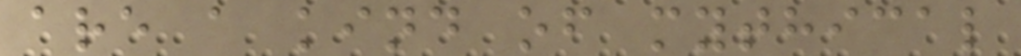are a kind of mythical
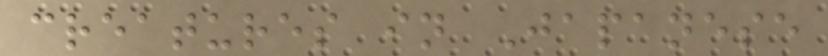creatures in Japanese
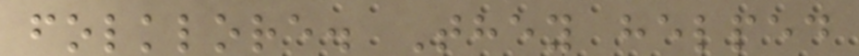folklore. They helped
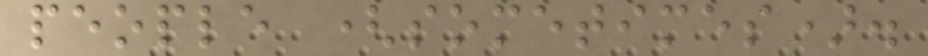people (sometimes).
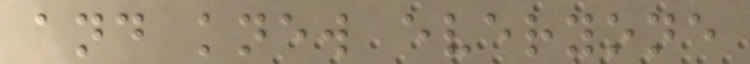and knew everyone
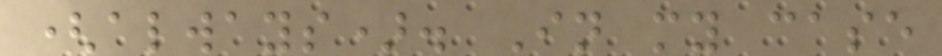(always). In my case
